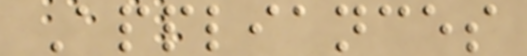Appliances
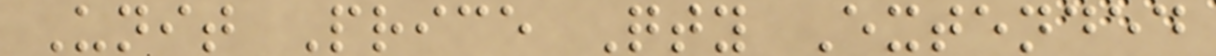Unit Price Qty Extended
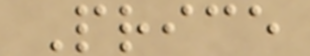Price
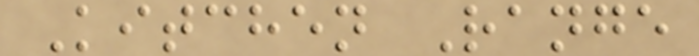Kitchen Range
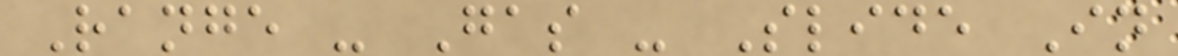Range - Gas - Slide In
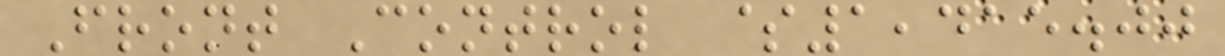Front Control $1,415.00
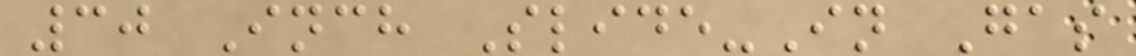30 Inch Slide-In Gas
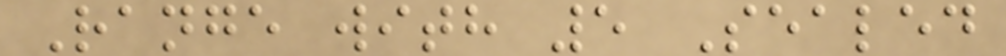Range with 5 Sealed
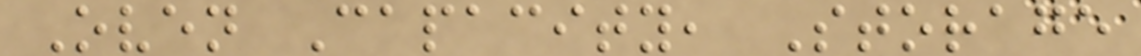Oven Capacity, Storage
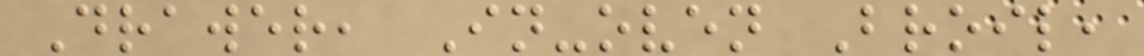Drawer, In-oven Broil,
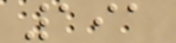191
